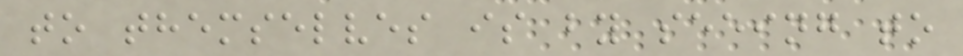to themselves is by seeing to
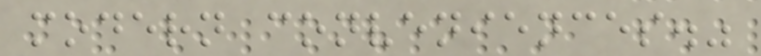modern conveniences."
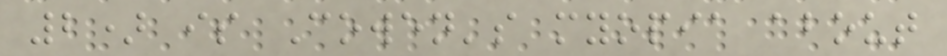2) is Cowen's myopia about
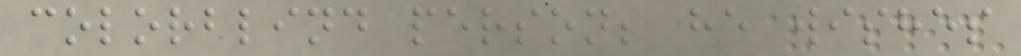colorblind person; he wishes
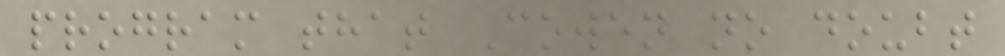program that Cowen no doubt
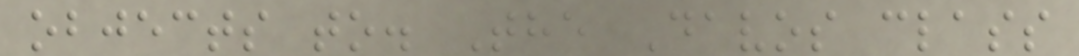objects to. The Davos class
